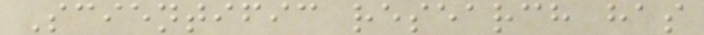Scientific research has
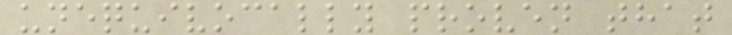unequivocally proven that
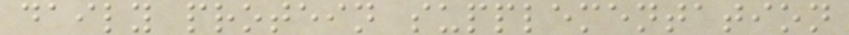daily protein supplementation
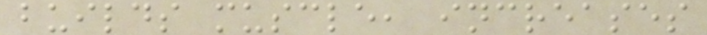builds muscle, increases
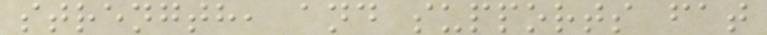strength, and supports fat
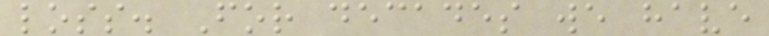loss. For decades we have
